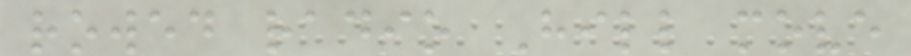rowed radio Hill move
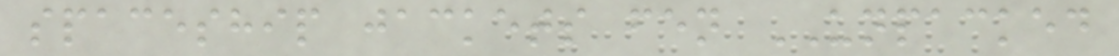spaceship jackets fen UNPACKED
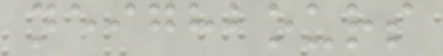neighbours
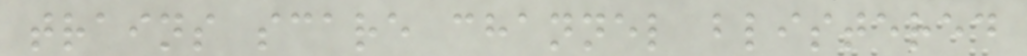trains scare channel blistered
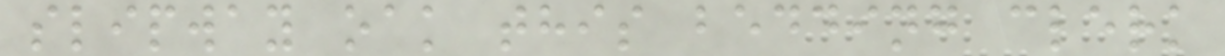slipway oak this bedding clerk
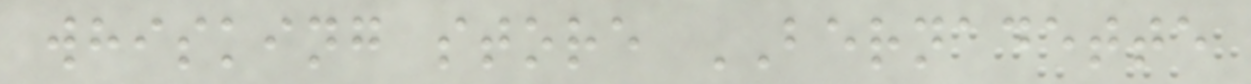whisking store BERNADETTE
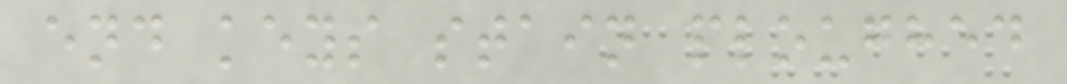end keys stain ploughed
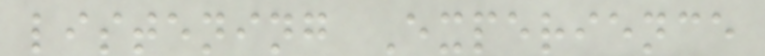listening Experience
